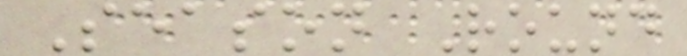Season Round
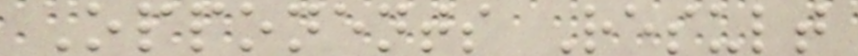Opponents Result
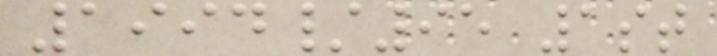1994/95 1st
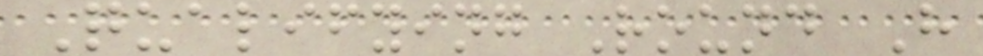Qualifying Round H
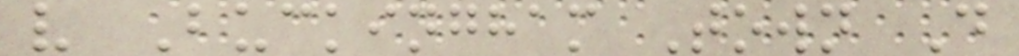v Buckingham Town D
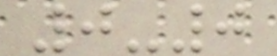0-0
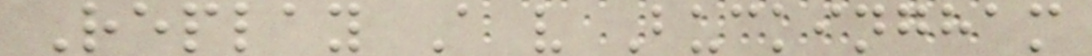Replay A v Buckingham
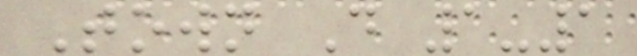Town D 1-1
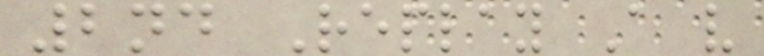2nd Replay A v
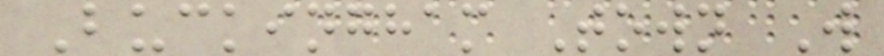Buckingham Town W
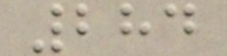284
